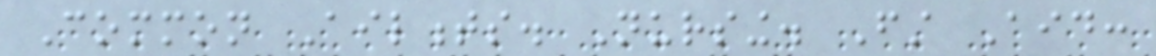Common Ailments. Nursing. First Aid:
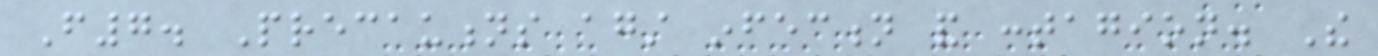F7. Precautions against infection and contagion. The
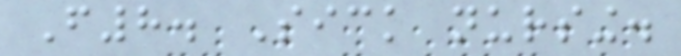F8. Sick nursing.
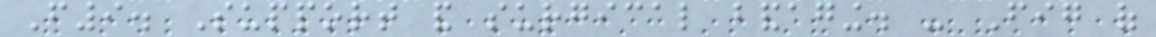F9. Support and surgical bandaging. - Fig of
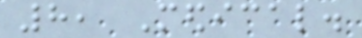8, Medical.
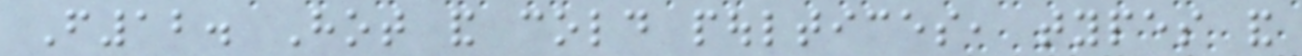F12. Hot and cold poultices, types and
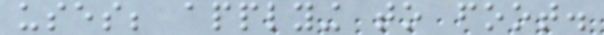uses; applying to foot.
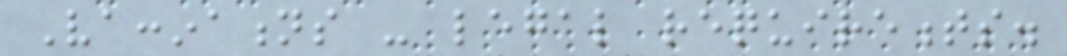Vaccinations - legal requirements.
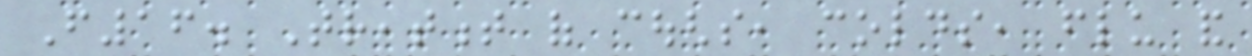F16. Treatment of coughs, colds, flu and
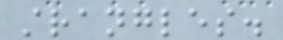strangles.
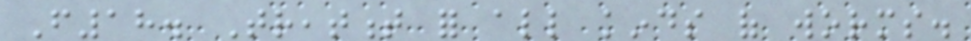F18. Treatment for all kinds of worms.
